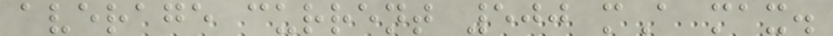average current 500 mA max.
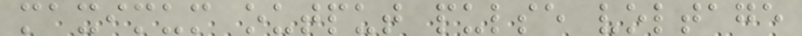maximum output pulse voltage
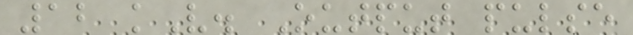12 kV. Output pulse
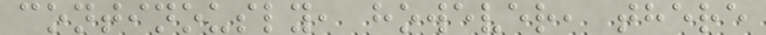continously, however, there
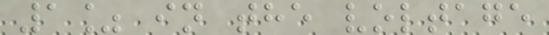1% in the voltage
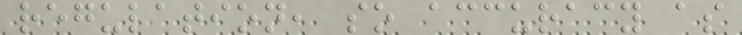regulation, so accuracy as
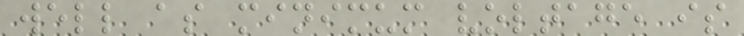well as minimum voltage is
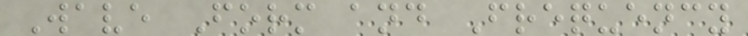Wave Form and Frequency
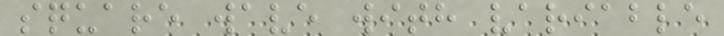square wave with variable
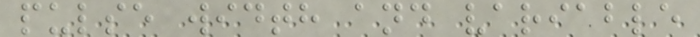pulse width and variable
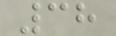38
